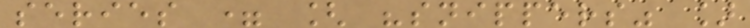series = [ "snippers" ]
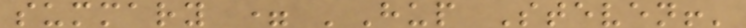summary = 'Hup Steven!'
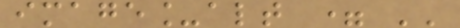image_alt = ''
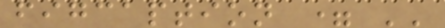figcaption = ''
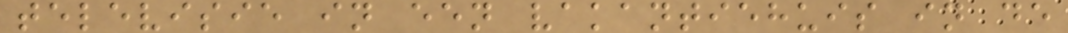televisie in een vakantiehuis in de
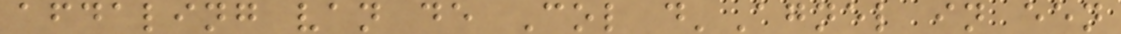afdaling van de Col d'Agnel in een
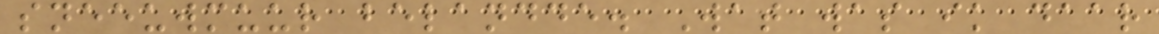sneeuwmuur belandde. Wat was ik daar
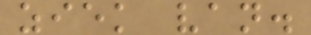ziek van.
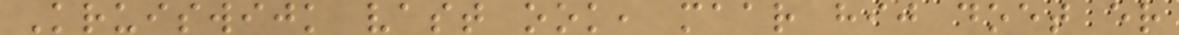Kruiswijk vast ook, maar hij doet er
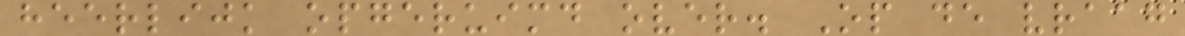heerlijk opgeruimd over. Op de vraag
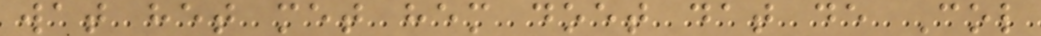wat het met hem doet dat de Col
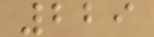229
